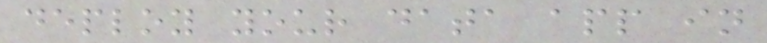deploy your data app in
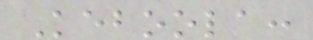Keboola:
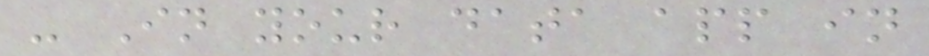- In your data app in
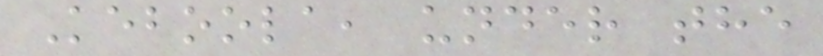Keboola, under the
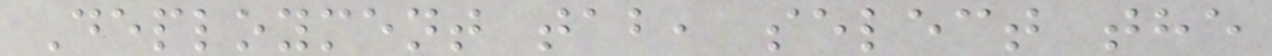Deployment tab, select the
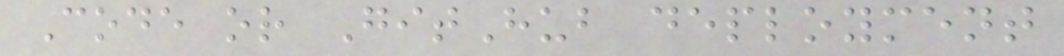Code or GitHub deployment
